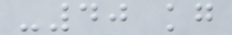-40 kg
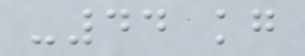-44 kg
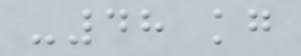-48 kg
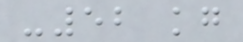-52 kg
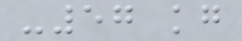-57 kg
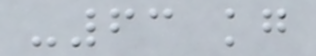-63 kg
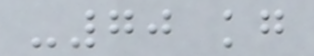-70 kg
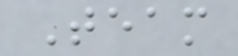Team
